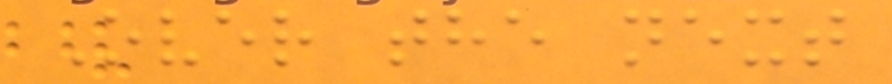Over the next
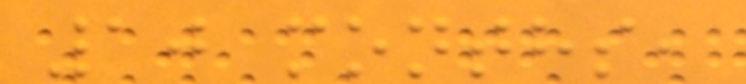10 months,
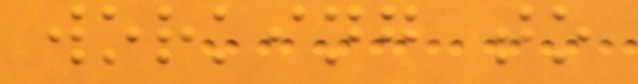working to
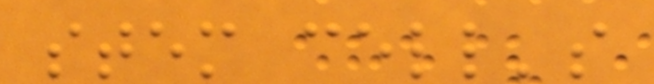stem cell's
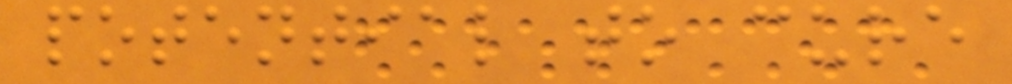potential to cure
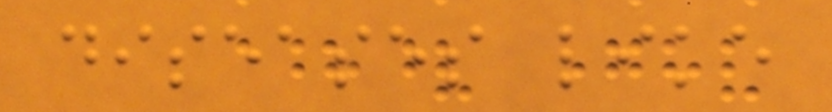diseases like
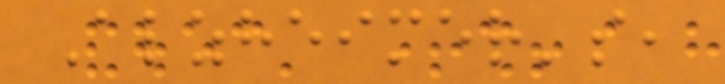Alzheimer's,
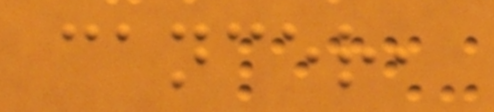cancer,
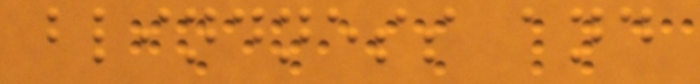blindness and
